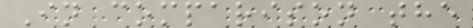In comparison the
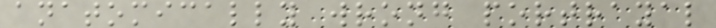anatomically wrong portrayal
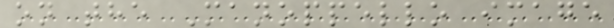on the Manoppello image
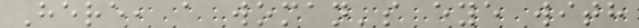Here, a woman's eye with
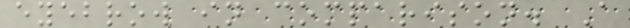eyebrow in comparison. A
